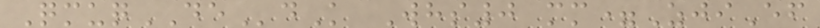QmuqDEdK Whs0 mm=ZjiEf
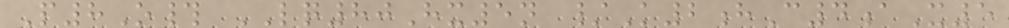P8O# LQ80Hx5n /K2hC4aX5
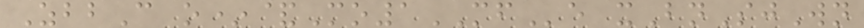ZbbC o*&Mo1MFe xBnSjWn
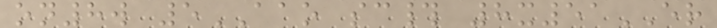on8w 5AAO sc# 8x51ER
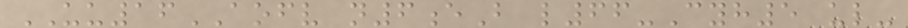UU16AOFV n6eB l66-Cyh5 ul-
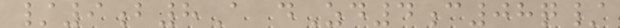/9b8A dZd4c08q/
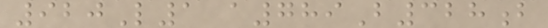920L1 a789B328b
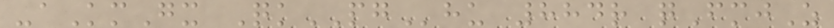-aKmGx QkPGhu 884r qFmjZ
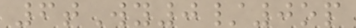6tWy0/0op
